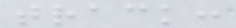track:
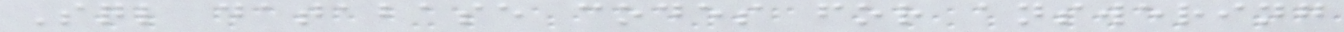Sql database codes for answering
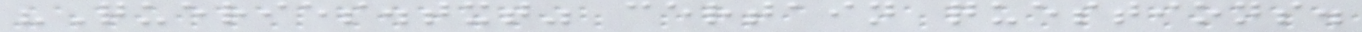"Queries.txt" certain questions.
